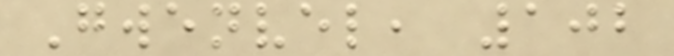Gwenvel, 102
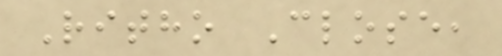Ritho Close,
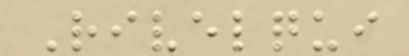Rivelqui
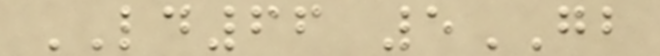LD66 5GB
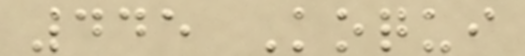445 Koqui
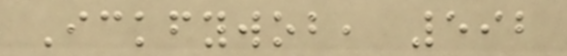Ickfywob, 592
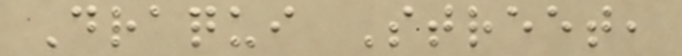Draqui Street,
